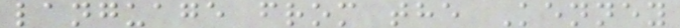language from the Kenney
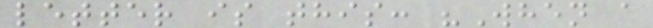letter is this: "When a
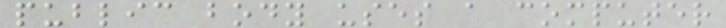public body uses a computer
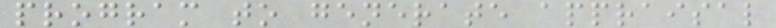program to generate appraisal
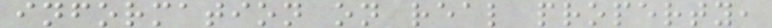information on real property,
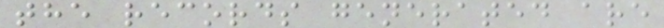the records generated are
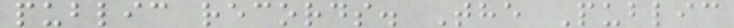public records. The Public
